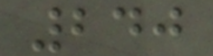240
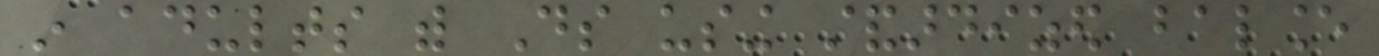in adults with Ds using standardized balance
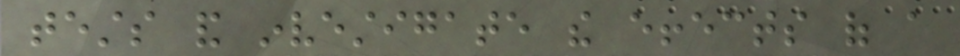tests and investigate the effects of a
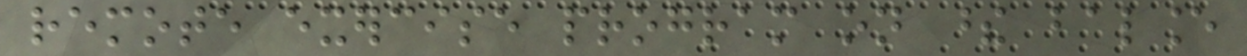remote exercise program on these balance
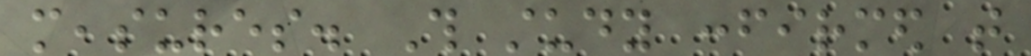measures. This study confirmed that
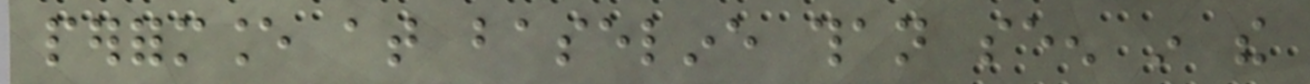performance at baseline than seen in the
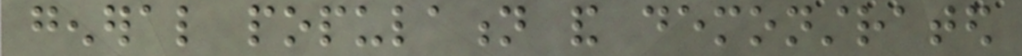general population and demonstrated
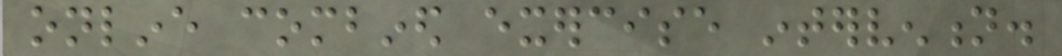online combined exercise intervention.
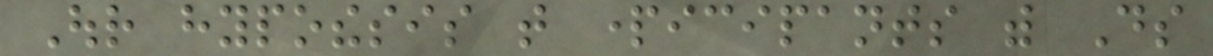Our hypothesis that participants with Ds
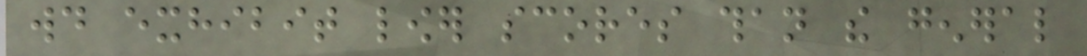would exhibit lower scores than the general
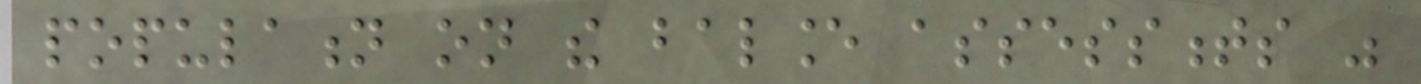population on the balance assessments was
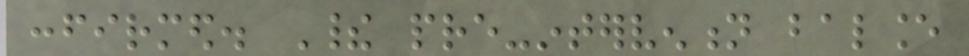confirmed. Their pre-intervention balance
